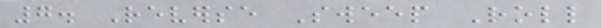7. Reverse Sweep Roll
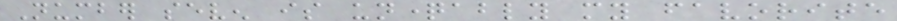Number seven is unquestionably my favorite
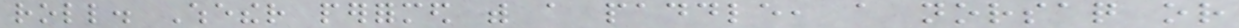roll. Whether performed with a paddle, a norsaq or
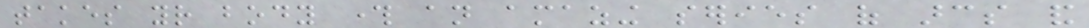takes your body through an amazing series of arcs and
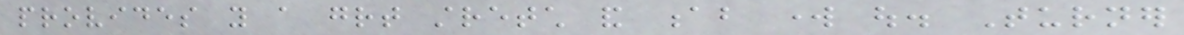provides you a great stretch and ab work out. Turner
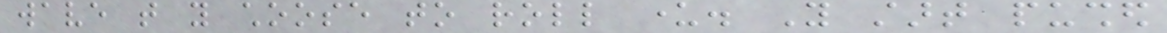wave that you choose to roll under. You start pushed
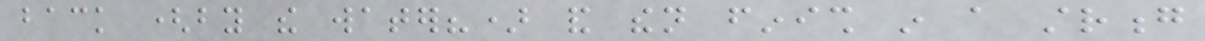back (by the water?) and then finish in a strong
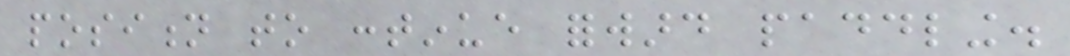position to continue forward paddling.
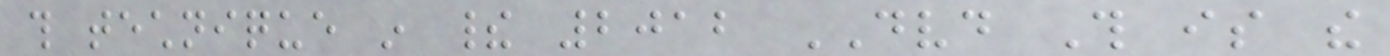this technique in their 2012 DVD This is the
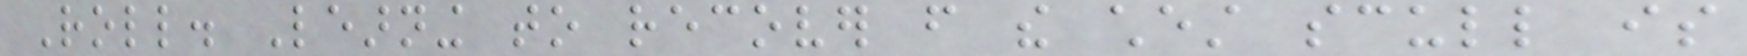Roll. Learning to recover from the chest scull is
